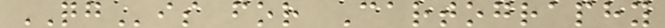QGis for Cartography
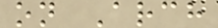on Arch
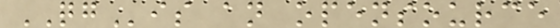QGis an opensource
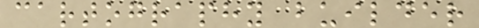cartography builder
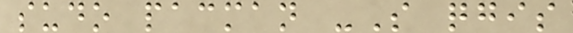sudo pacman -S qgis
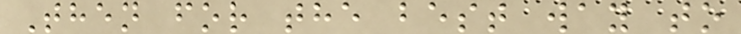Then for the best way to
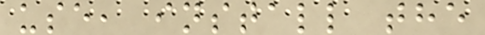use, install the
